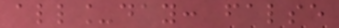all_day: false
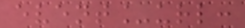event_url:
